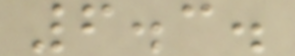6.3.
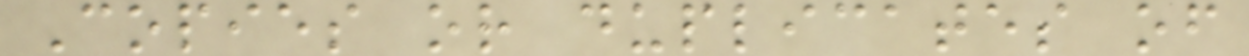Copies or duplicates of
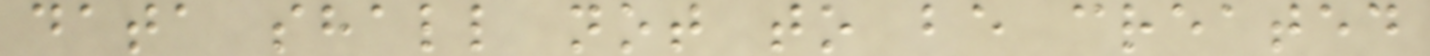data shall not to be created
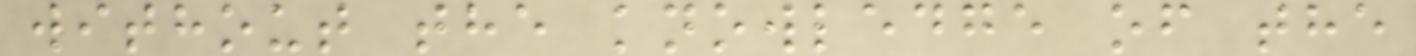without the knowledge of the
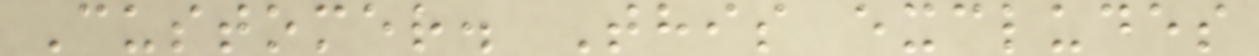Customer. This excludes
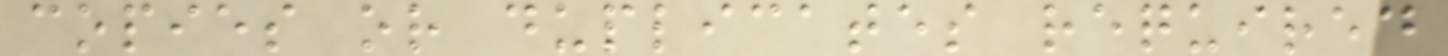copies or duplicates required
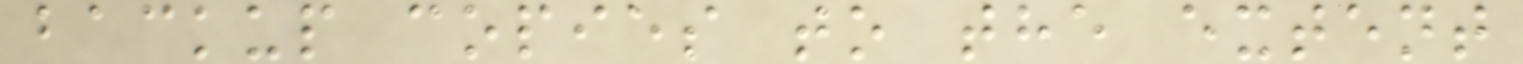backup copies to the extent
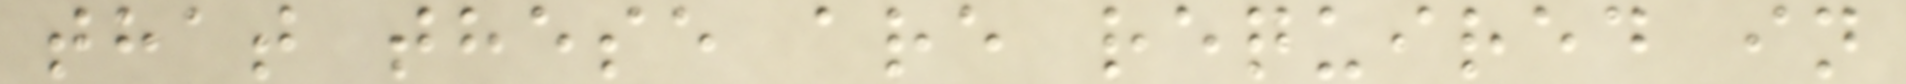that these are required in
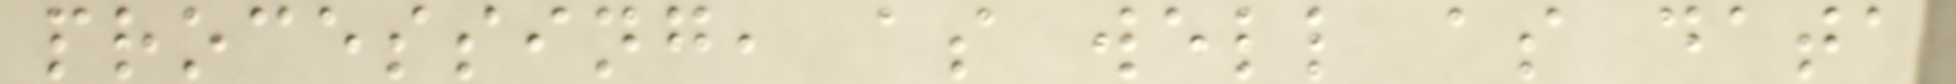processing, as well as data
